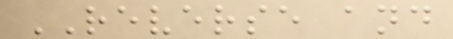REVERSE and
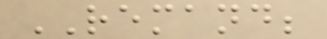REMAND;
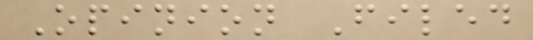Opinion Filed
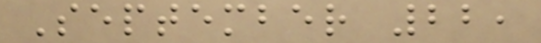September 22,
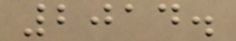2014.
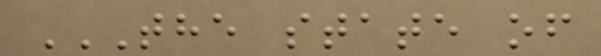THE STATE OF
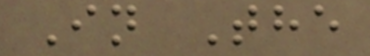In The
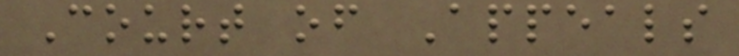Court of Appeals
